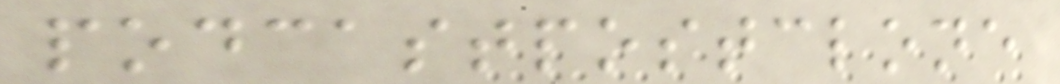podcastpostclone
